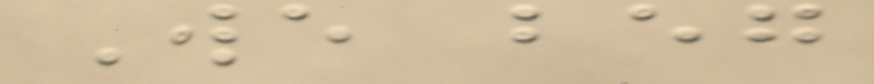We beg
